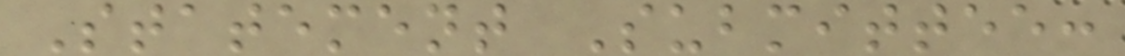Statement Submittee:
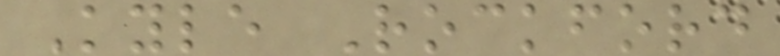Kyle Rockford
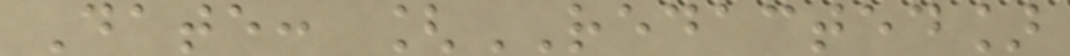Date: [REDACTED]
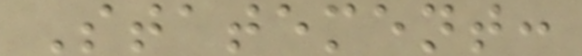Statement:
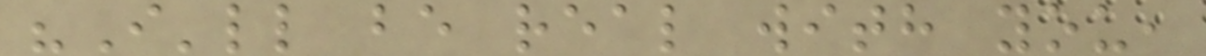"I'll be real with you,
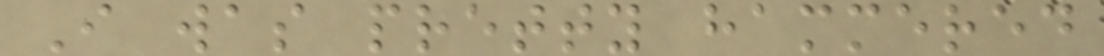I was pretty hammered
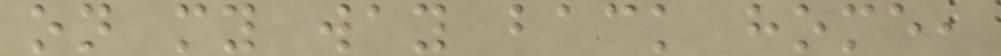on my way back home,
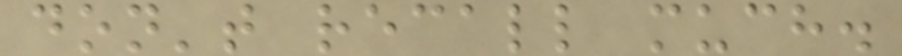don't recall much.
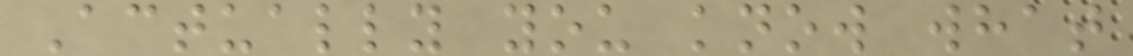Actually you know what
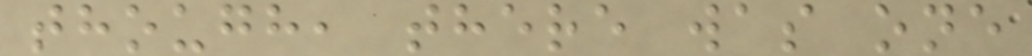though, there was one
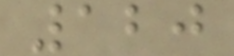120
